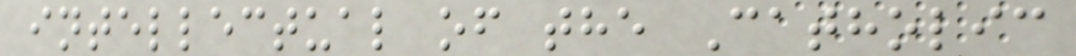intellectual of the Catholic
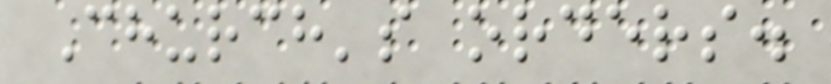Church's orders.
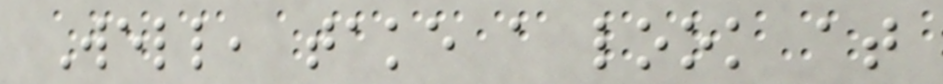Well, take a look at
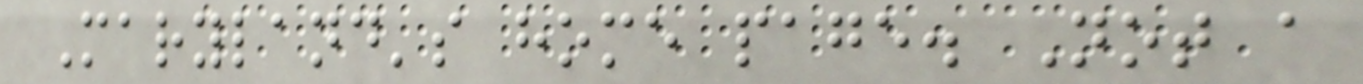Maryland's home page. Not a
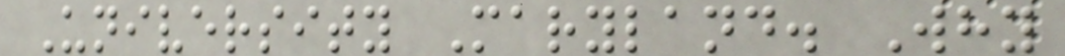University Maryland. Why
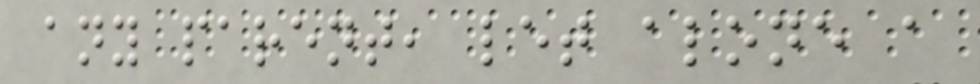any parent, let alone a
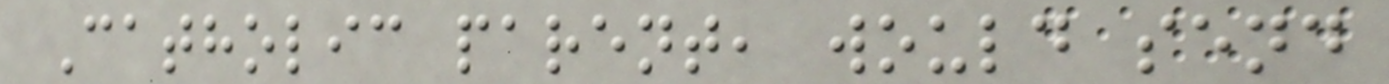Catholic parent, would send
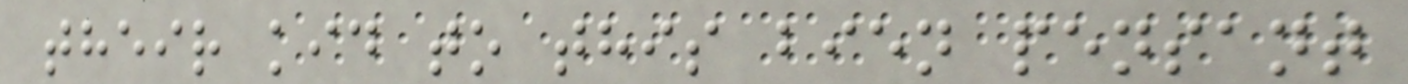their kid to this bien pensant
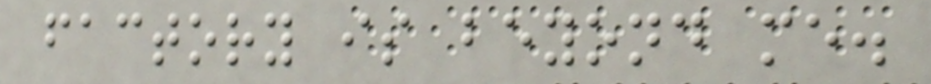factory is beyond me.
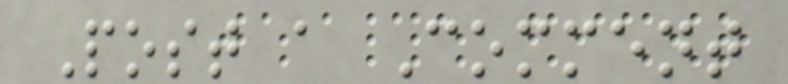Post a Comment
